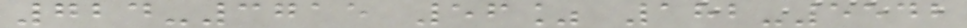724-3715 56% 182-5542
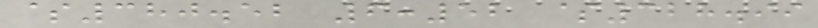$380.52 6:52 $328.99
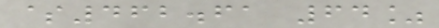$462.61 64%
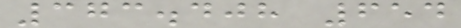373.408 654
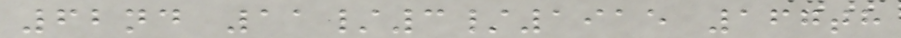62nd 11/3/1915 167th
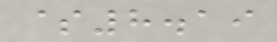$8.19
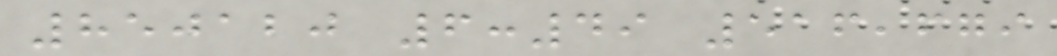850120 6:49 516,679
